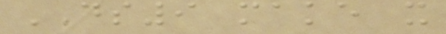DS9 make it
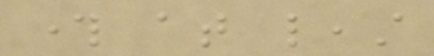through at least
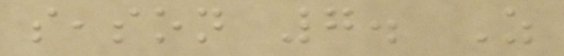season 7. As
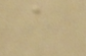a
